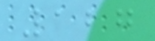127
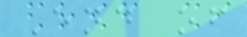End of
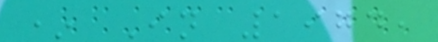* In 1974,
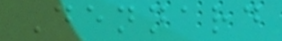Dennard
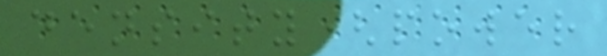density(power
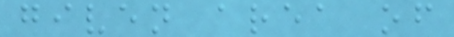given area of
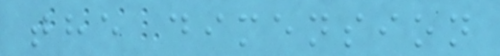the dimension
